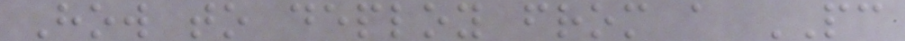How to deploy from a PC
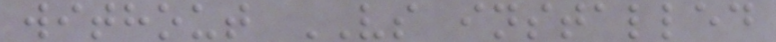without VS installed
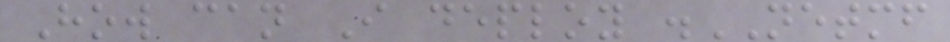How can I deploy .NETMF
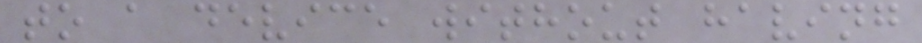to a device without having
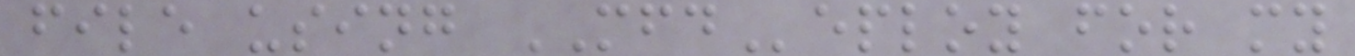file using MFDeploy for my
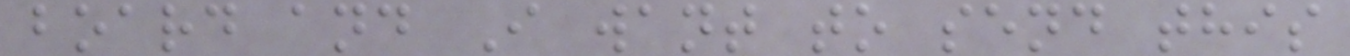board and I want to send this
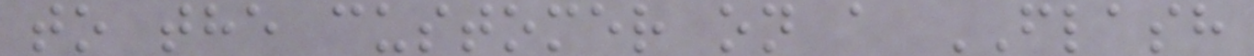to the customer on a FLASH
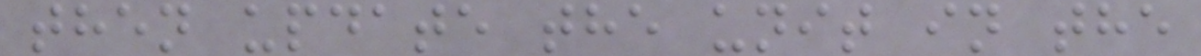then update the unit in the
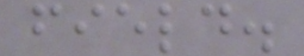field.
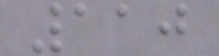110
